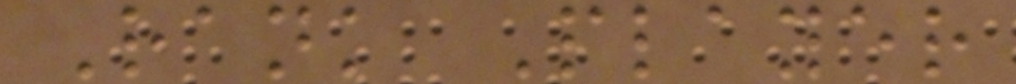Rank Player
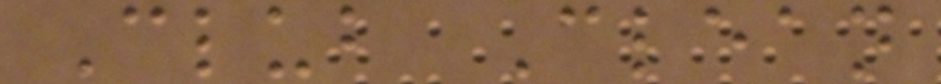Club Clean
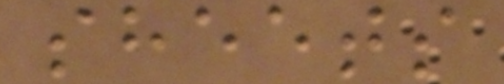sheets
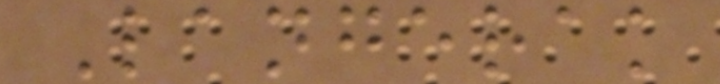Langerak
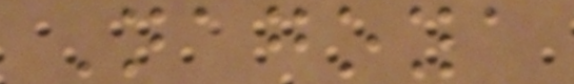Nagoya
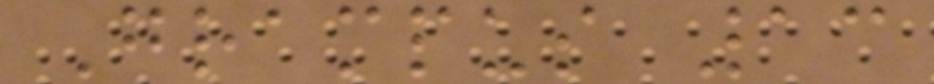Grampus 13
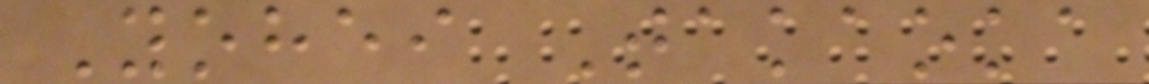Yohei Takaoka
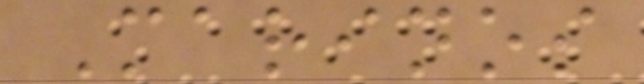Marinos
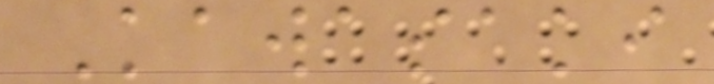Kawasaki
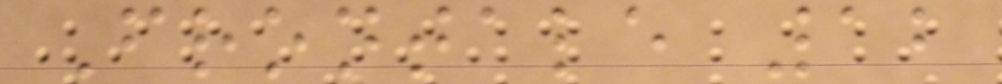Frontale 12
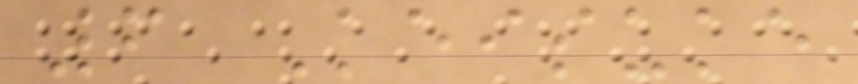6 Keisuke
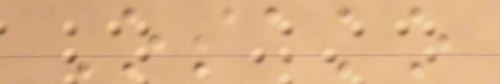Osako
